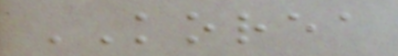KOREA
